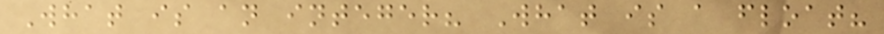What is an integer? What is a float?
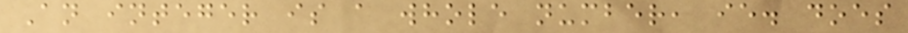An integer is a whole number, ie. does
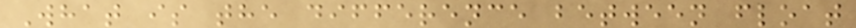What is the difference between float
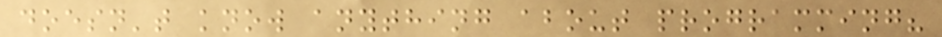doesn't know anything about programming?
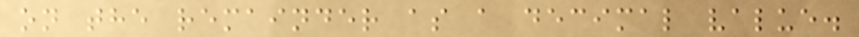on the remainder as a decimal value.
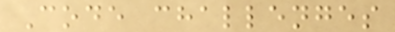Code challenges
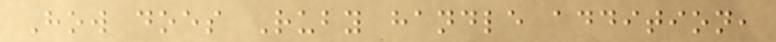How does Ruby handle addition,
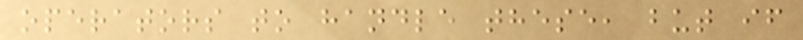operators to handle these, but if
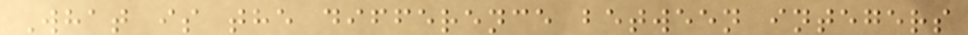What is the difference between integers
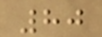80
